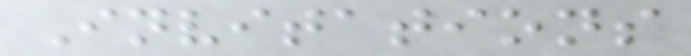Invitations
